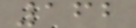162
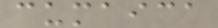cumaica
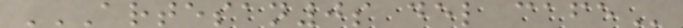ARTESAN0S DEL CAFE
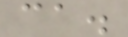ca.
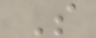S
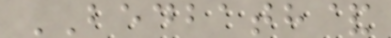BEDBATH&
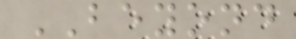BEYOND
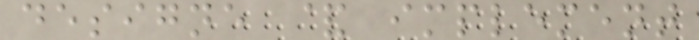designe & implement
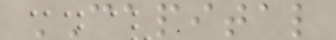CAPITAL
